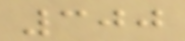300
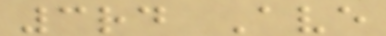3rd Ave
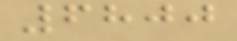6800
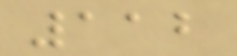112
